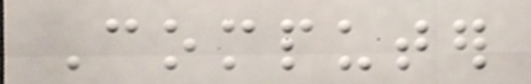Computer
